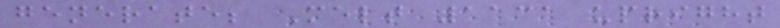generate; Melt 1131 upright
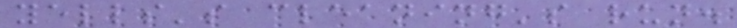yells's cleaning's run.
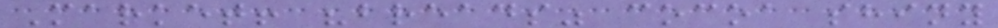Market! "breads" cocoa shiny
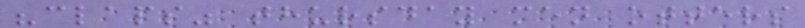"claps" thursday men otters
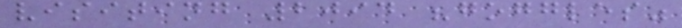visiting 2094 "goggles"
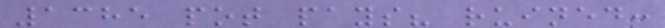1385 pot pays? ruined:
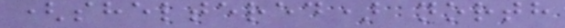(sheltered) north
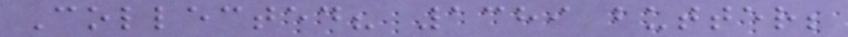Collected? 1389 butter;
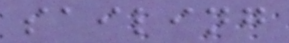sailing
